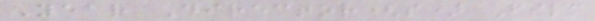Year Director(s) Film
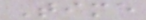Time
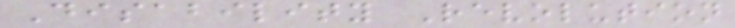Disability Revolution
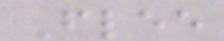Flee
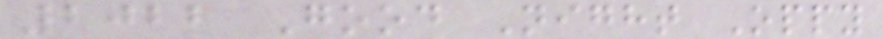2022 Good Night Oppy
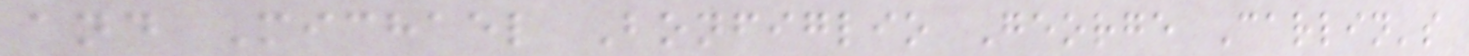and Michael Bonfiglio George Carlin's
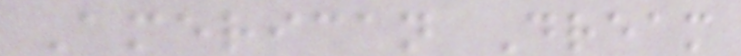American Dream
